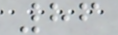86
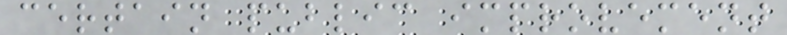certain public improvement
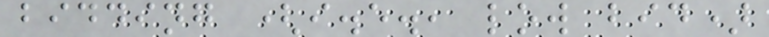bidding (i.e., low bid)
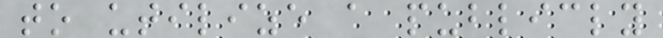to utilize a publicly
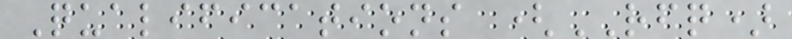Qualifications (RFQ)
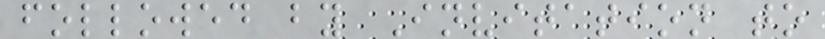followed by Invitation to
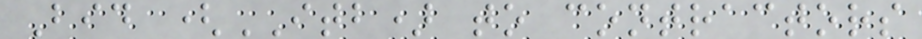Bid (ITB) to contractors
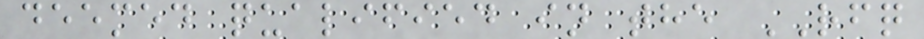deemed qualified in the RFQ
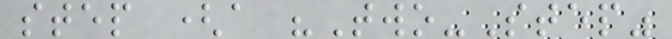step (a "Two-Step"
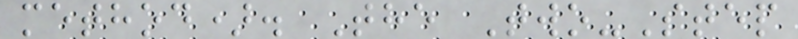method). The Two-Step
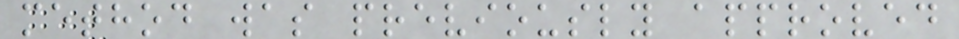method was previously approved
